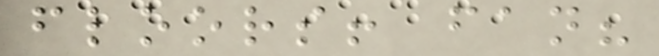floors! fan?
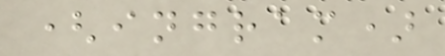(ingram)
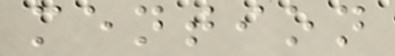mention
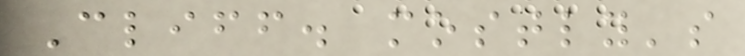Cliff. mostly's
